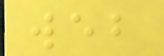web
